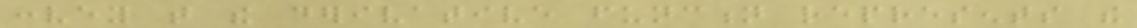convey that the derivative function represents the
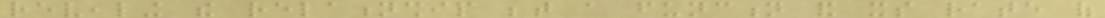revealing the relationship between a function and its rate of
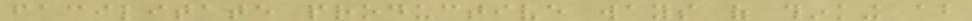facilitate productive ways of thinking about
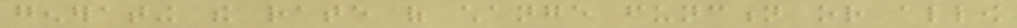generating the rate of change function or allow
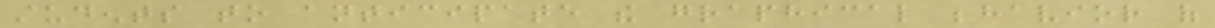students to anticipate the graphical behavior of
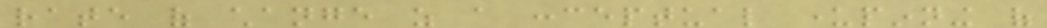rate of change as a conceptual underpinning of
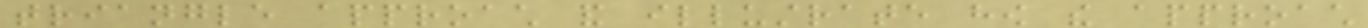triangle approach and illustrate how the approach
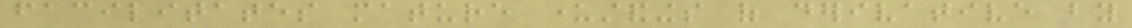facilitates mature understandings of derivative by
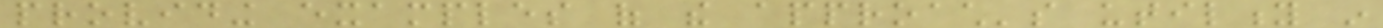providing examples of the approach's utility in
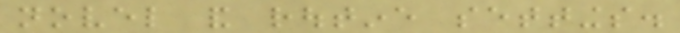novel and routine settings.
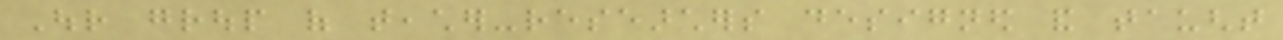Our group of teacher-researchers designed and taught
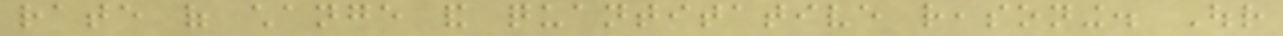rate of change and quantitative reasoning. Our
